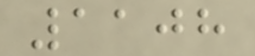1108
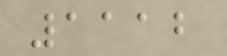1112
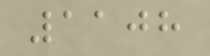1108
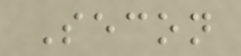Secon
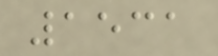1531
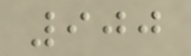900
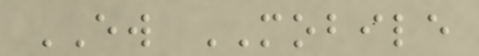EW MOBILE
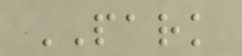PARK
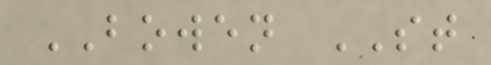BOWEN ST
